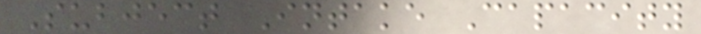Subject Intake Capacity
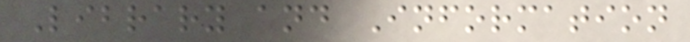Library and Information
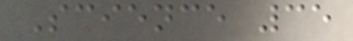Science 35
